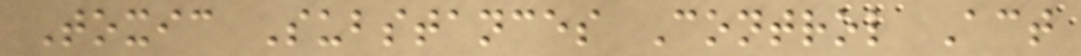Toxic Substances Control Act
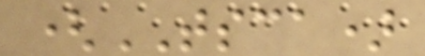(TSCA)
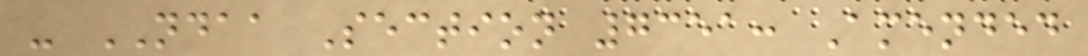- NDAA Section 7351: Amended
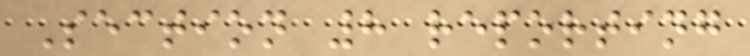Section 8 reporting
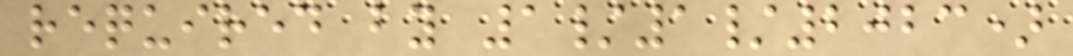required by 1/1/2023)
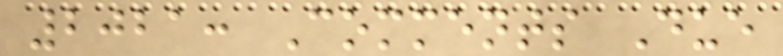2021: Comments Due
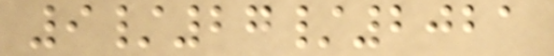9/27/2021
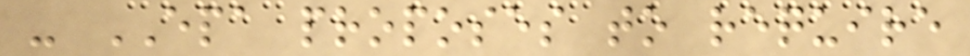- EPA proposes to require
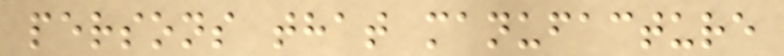persons that manufacture
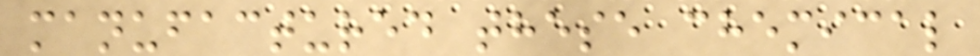manufactured these chemical
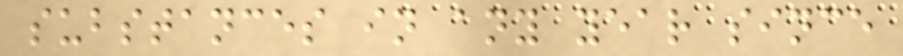substances in any year since
